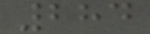284
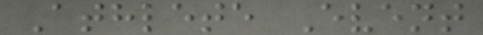Athlete Event
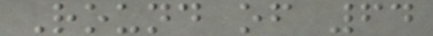Round of 64
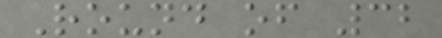Round of 32
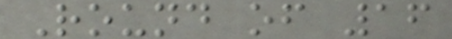Round of 16
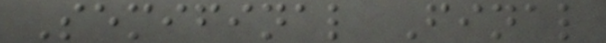Semifinal Final
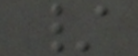/
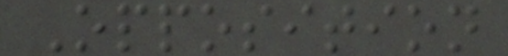Opposition
